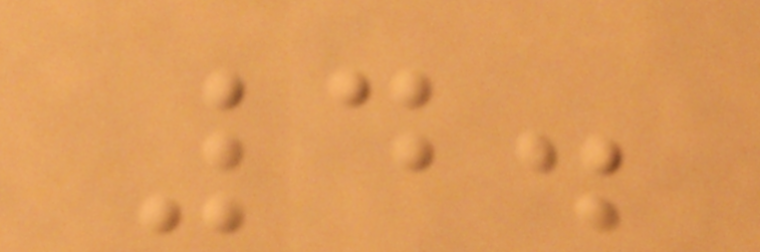4.
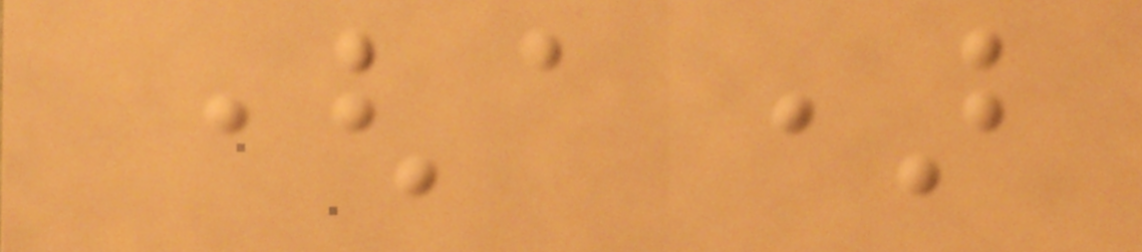(a)
